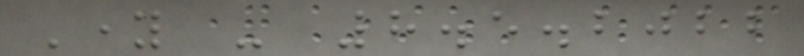Young - 8.5.2022
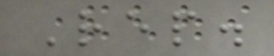Rep.
